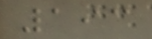193
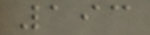193
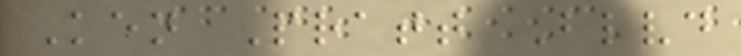Ken Pratt Blvd
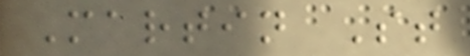Martin St
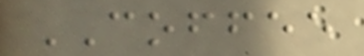COFFEE
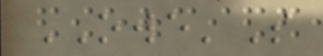OWE'S
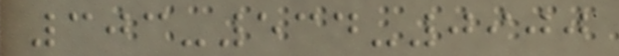303-534-0900
